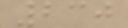230
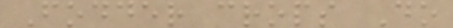Fodder crops Do
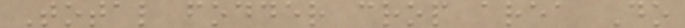Total fodder crop area Do
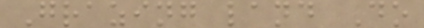Grazing land Do
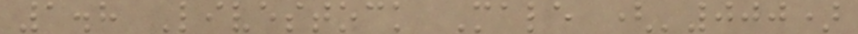1.8 Livestock Male ('000)
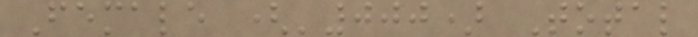Female ('000) Total
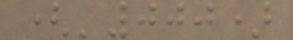('000)
